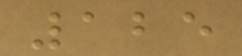125
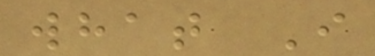what I
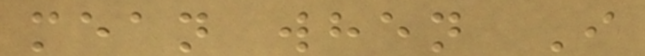mean when I
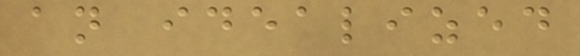an idealized
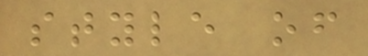style of
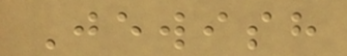Jewish
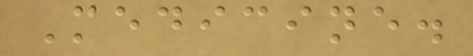Medicine.
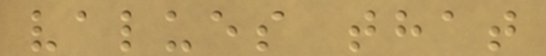values that
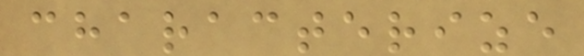characterize
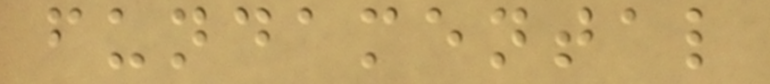fundamental
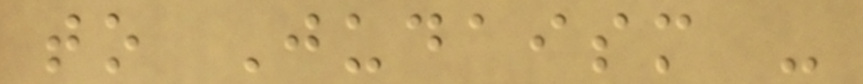to Judaism -
